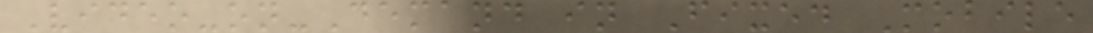Video-on-Demand in Fixed Mobile
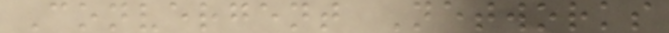Convergent Networks
